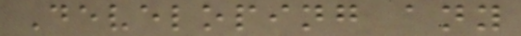Developing any
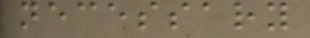necessary
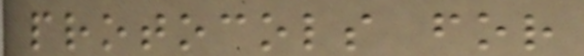protocols for
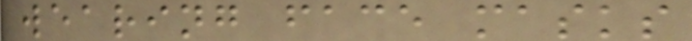wearing face masks
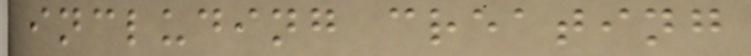including creating
